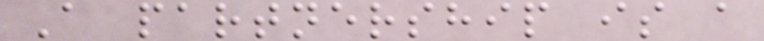A partnership is a
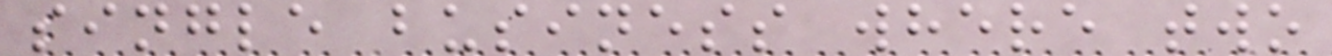single business where two
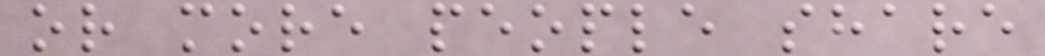or more people share
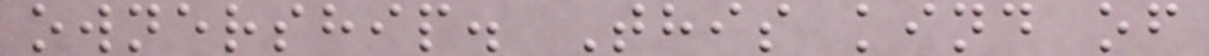ownership. This kind of
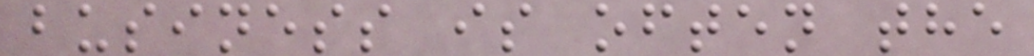business is often the
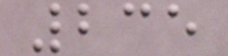235
